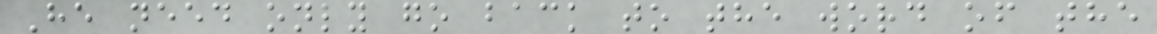He need only go back to the word of the
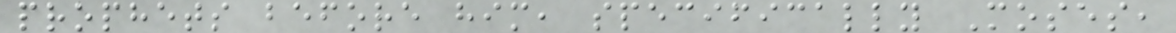prophets before him, specifically Moses,
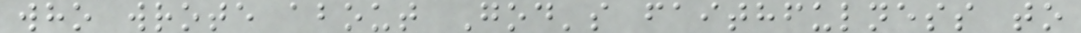who wrote about God's faithfulness to
